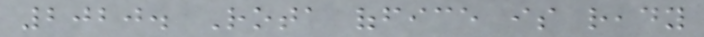2020. Rota office is ready
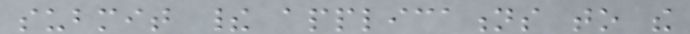submit their applications to the
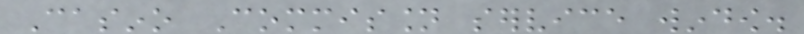Casino Commission service window.
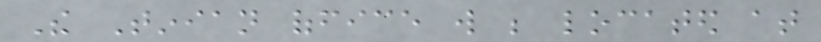The Tinian office will be located at
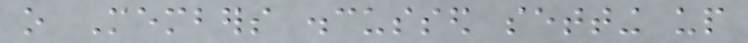o Members discussed setting up
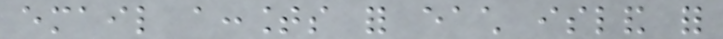email accounts for each island for
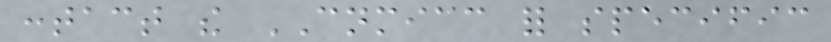contact the CNMICC for specific
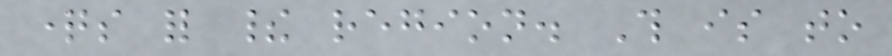questions for their region. This is to
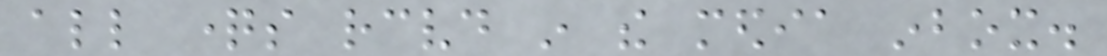all questions received in the media inbox.
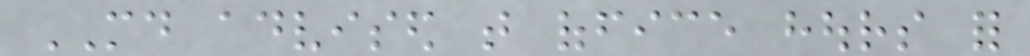MD advised that office hours for
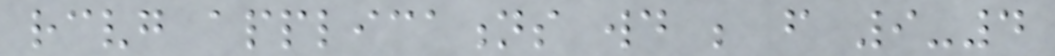receiving applications would be from 9-4
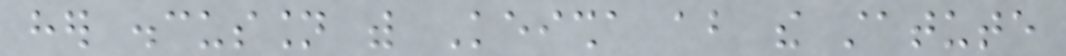her discussion with Keisha about the statute
